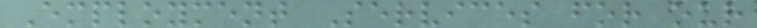Employment Services for our
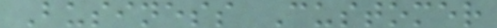Business Customer
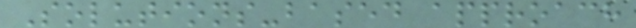Solutions-based approach
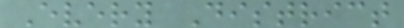Every District
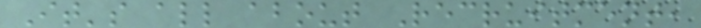It's all about Recruitment,
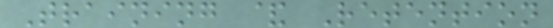Training & Retention
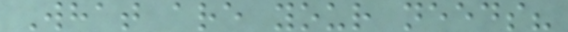What are your needs?
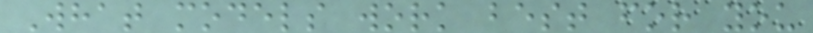What models work best for you
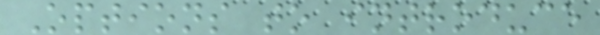Options to introduce
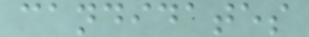candidates
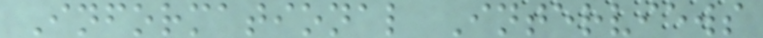Informational Interviews
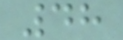48
